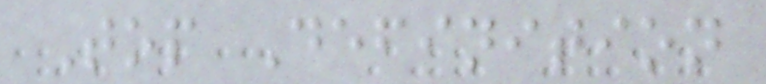Top Definition
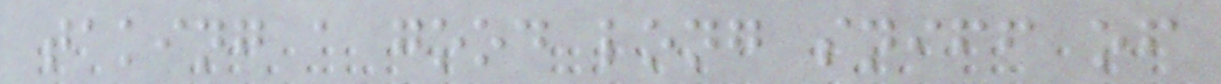taking a good long sniff of
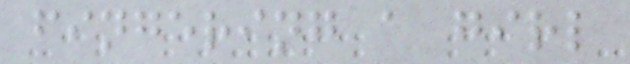fingering a girl
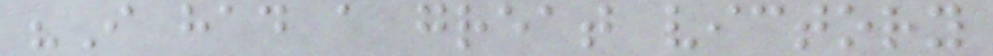"I had a great victory
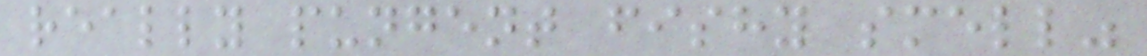really pungent fishy smell"
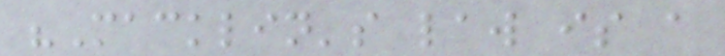"Macklin's law is a
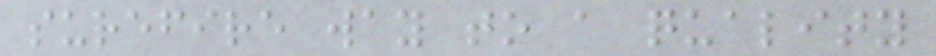surefire way to a quality
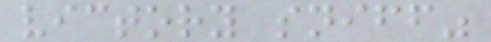victory sniff"
